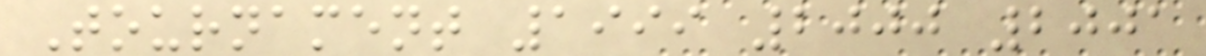Tournament 1999 2000 2001
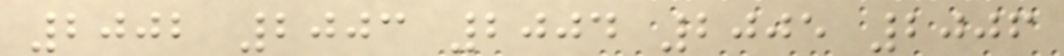2002 2003 2004 2005 2006
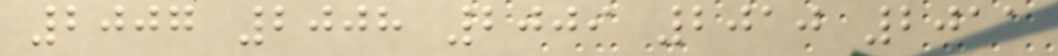2007 2008 2009 2010 2011
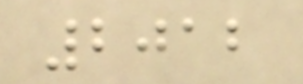2012
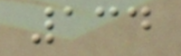134
